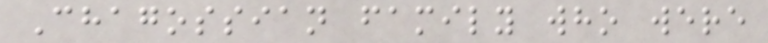Chagossian family who were
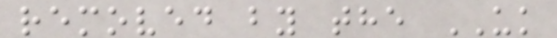removed by the UK
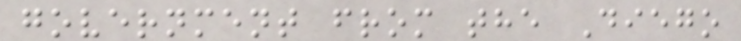government from the Diego
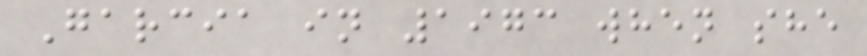Garcia in 1973 when she
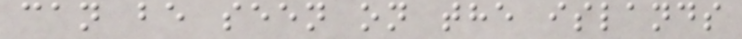can be seen on the islands
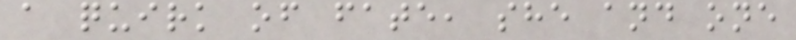a quirk of fate, she and one
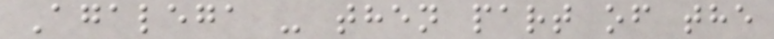Agalega - then part of the
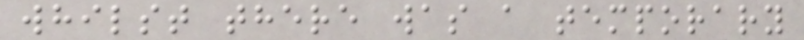whilst there was a temporary
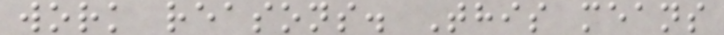work reasons. This means
